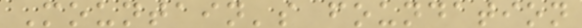Mountain's foundation
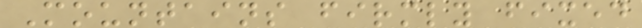Mountains firmly fixed
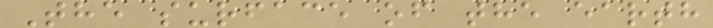The surface of the earth
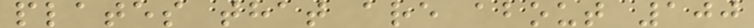plates that are about 100
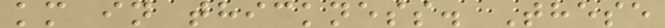km in thickness. These
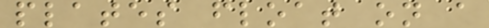plates float on a
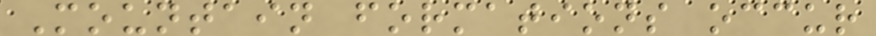Mountain formations occur
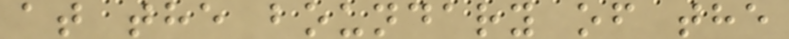at the boundary of the
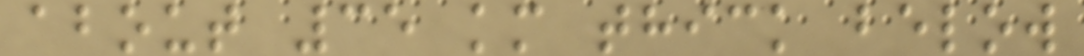about 35 km thick below
